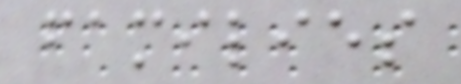families
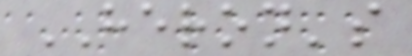HERON's
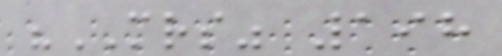"MRS" 198
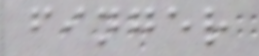finger
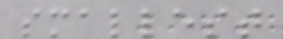smallest
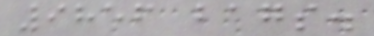9856 bags.
